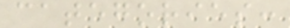categories:
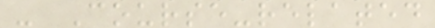- Course-related
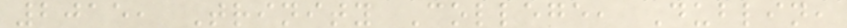2015, Trinity College, Dublin,
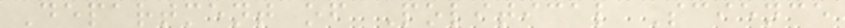Department of Political Science
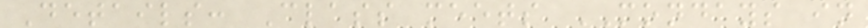Details: Class meets MONDAYS in
